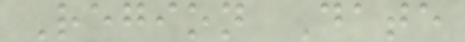Region Date
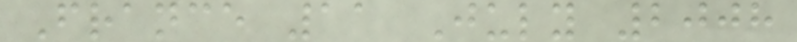France 11 July 2008
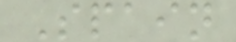Spain
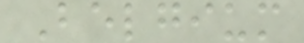Belgium
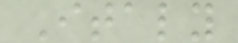Italy
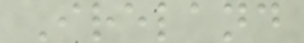Ireland
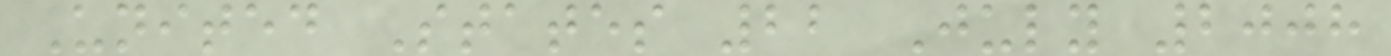United States 22 July 2008
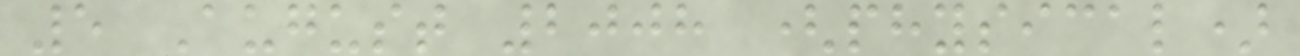5 August 2008 (physical)
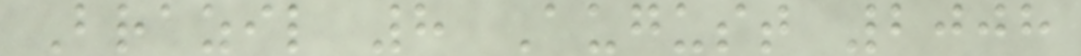Brazil 8 August 2008
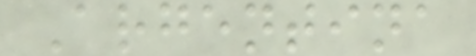Argentina
